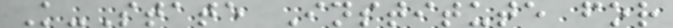K-State Institute for
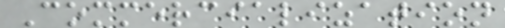Commercialization
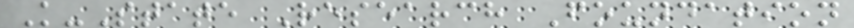K-State Research Foundation
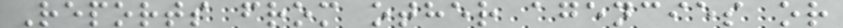Reports from other agencies or
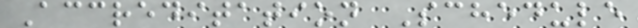Accreditation Schedule
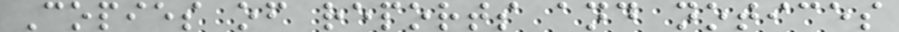Copies of reports and notices
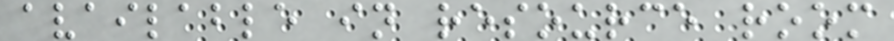available in resource room
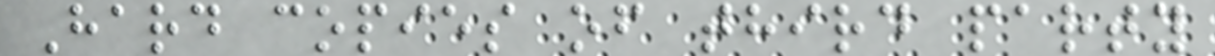Hard copies of third party
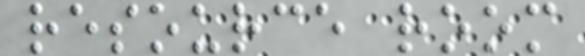resource room
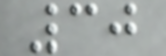30
